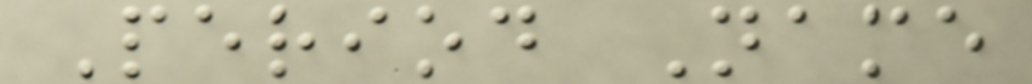Period Name
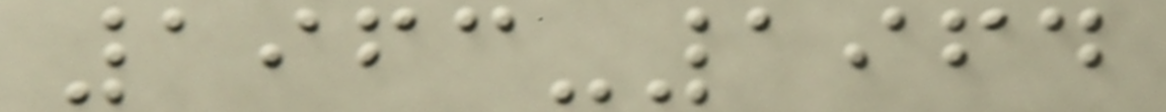1963-1964
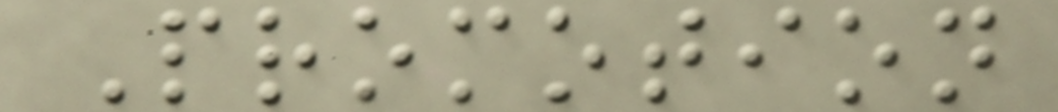Promotion
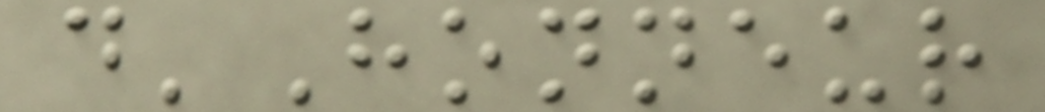d'Honneur
